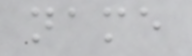name
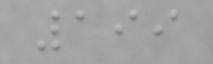199
